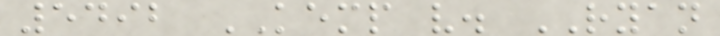5492 KEMP v. RYAN
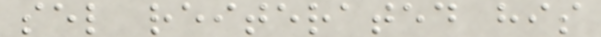sel reiterated his
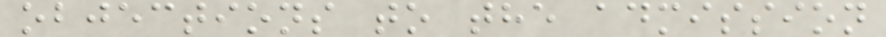objections to the admission
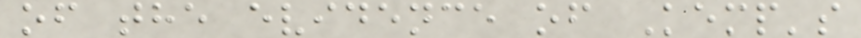of the evidence of Kemp's
